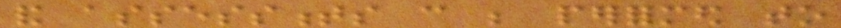and assessments can be performed to
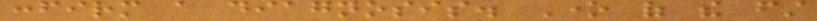confirm a diagnosis. One of the first
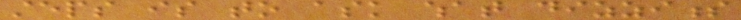steps is to ask what dizziness
